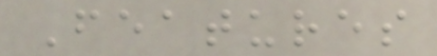Features
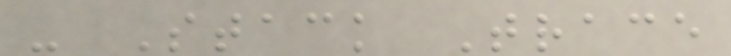- Stack Trace
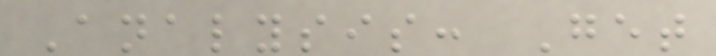Analysis: Get
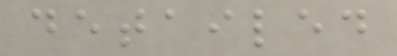detailed
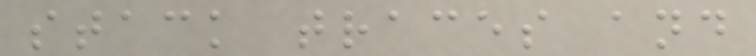stack traces and
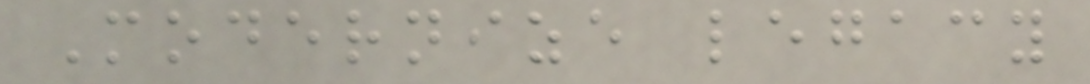Modernize legacy
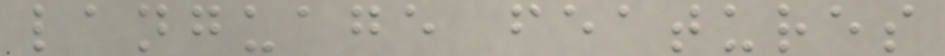language features
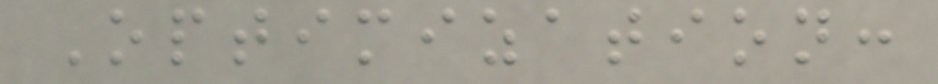Optimization:
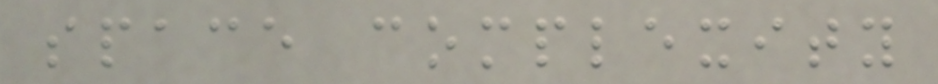space complexity
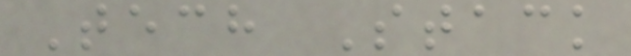Tech Stack
